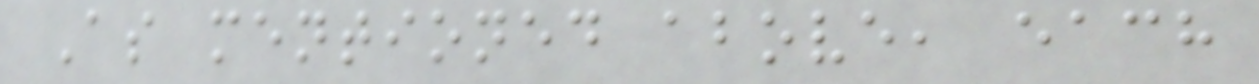As mentioned above, each
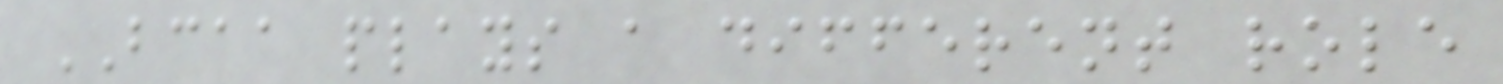BCAA plays a different role
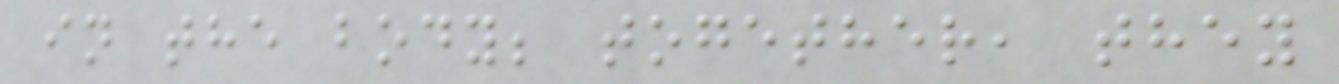in the body; together, they
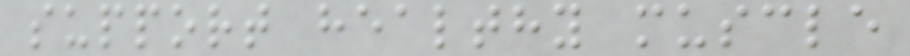support healthy muscle
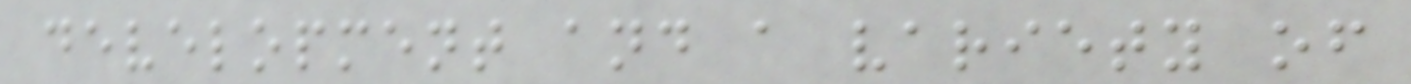development and a variety of
